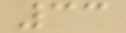33
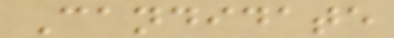Candidate
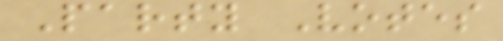Party Votes
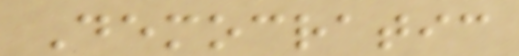Democratic
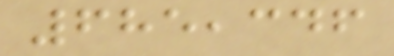685,346
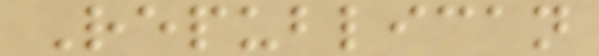Republican
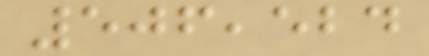506,524
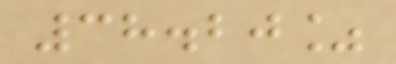38.20%
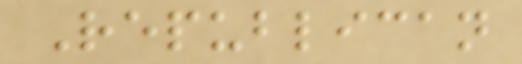Republican
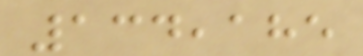134,185
